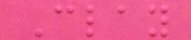Clay
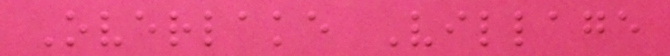Overlake Village
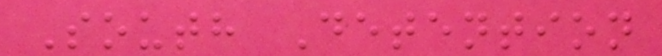South Detention
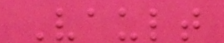Vault
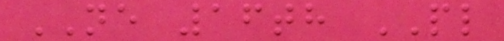NE 16th PL
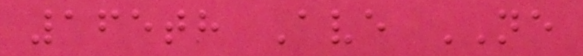165th Ave NE
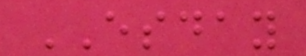ESDAY
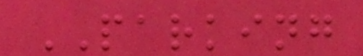PARKING
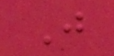J
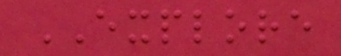EXPLORE
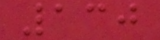130
